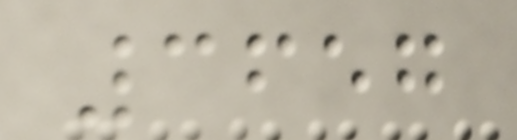3657
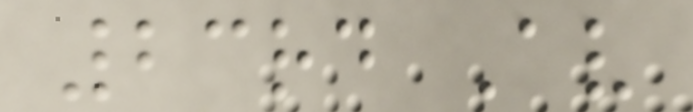23rd Av
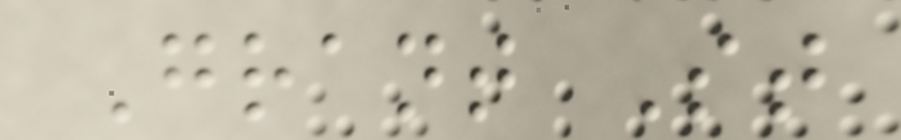Grant St
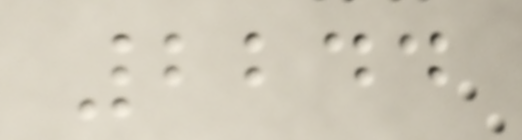2244
